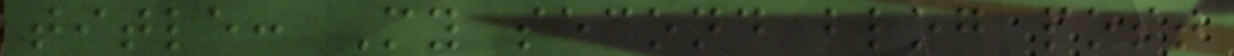title: My second blog post
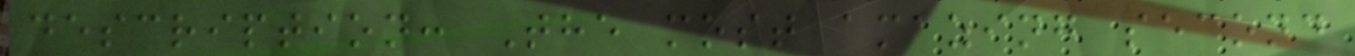description: The most amazing second
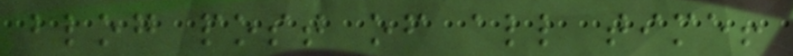blog post of all time!
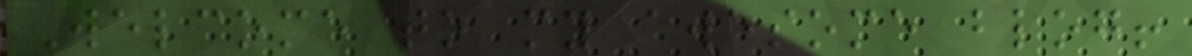Welcome to my awesome blog!
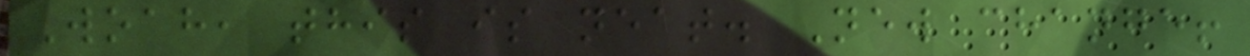Woah, this is neat. New change!
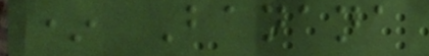* Banana
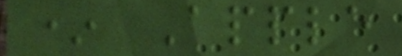* Apple
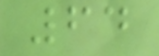64
